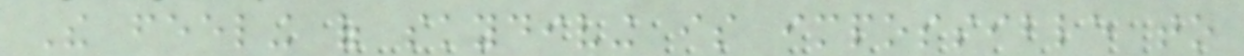The feeling of skydiving is impossible to
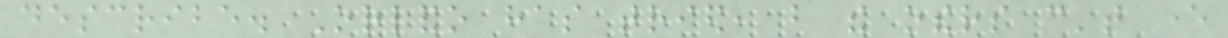describe. Orlando has tried, but the others can't ever
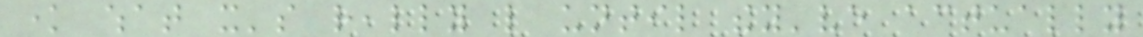know what it's really like until they've actually
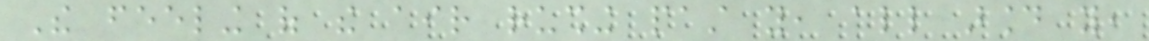The feeling of the air rushing past you, all around you,
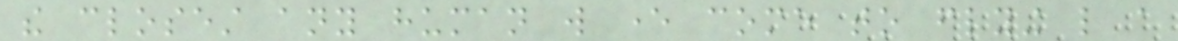the closest any human will ever come to flying like a
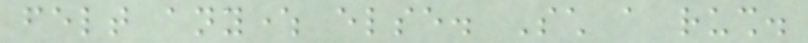felt anywhere else. Such a rush.
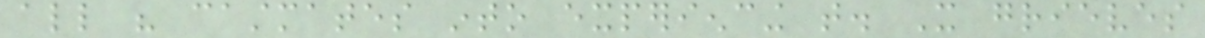all his castmates into experiencing that. It grieves
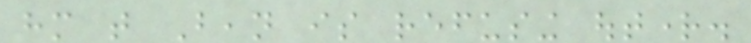him that Bean is refusing outright.
